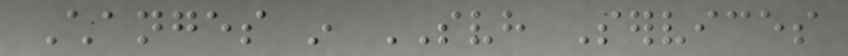Changes in SVH Services
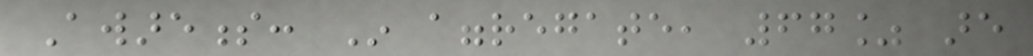Awareness: In aggregate, 67% are
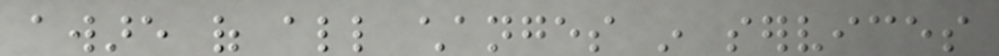aware of all changes in services
